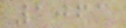1061
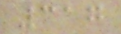317
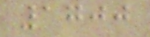1700
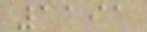1191
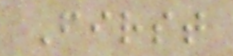First
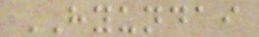HYUNDAI
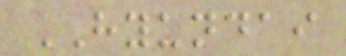HYUNDAI
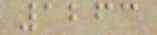1263
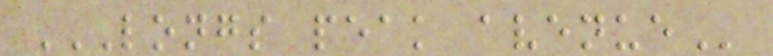LONGS PEAK AVENUE
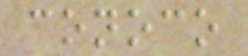conoco
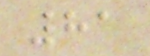81
